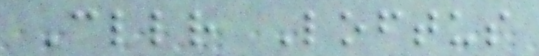Cllr Loftus
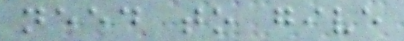need to give
